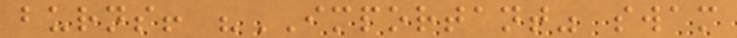burns! "IMPORTANT" swam
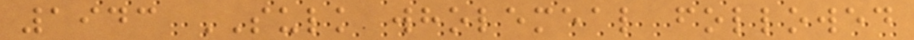1943 SULK wholemeal followed
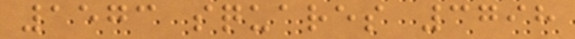1573 squares 3798
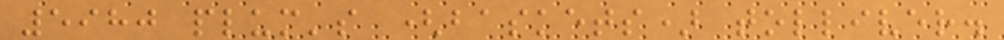5980 plum's (baskets) tolliver.
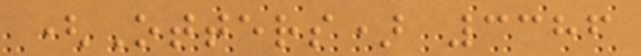(Otters) 3386
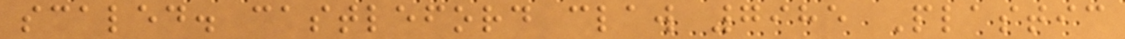scaled. castleford claw 7985 Plastic
